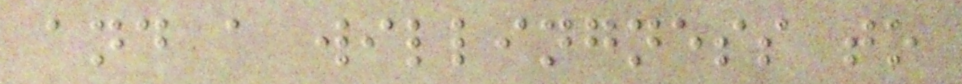and a willingness to
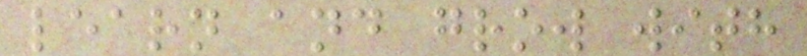learn and grow with
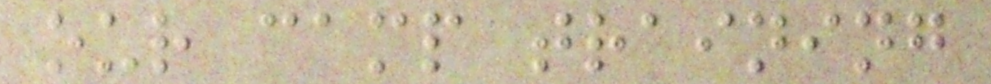our camp training
